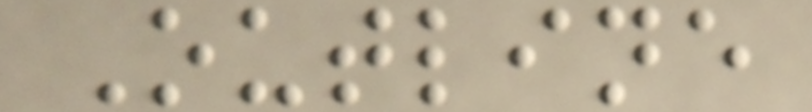Outline
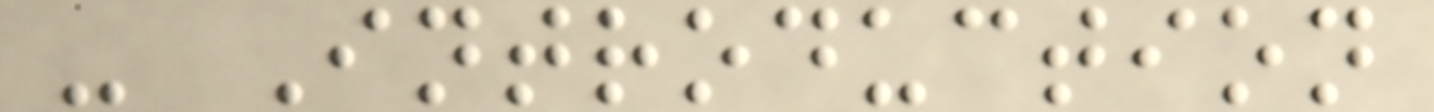- Introduction
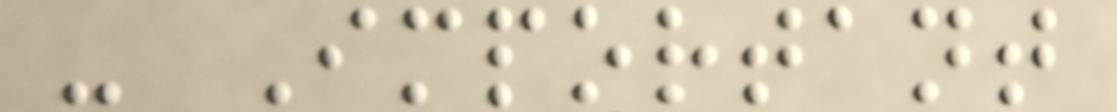- Important
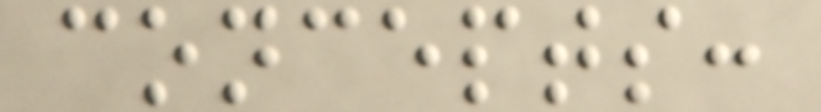concepts:
